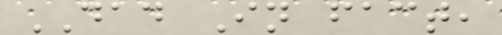DAD In fact,
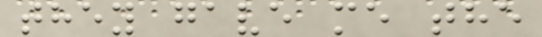they gave me the
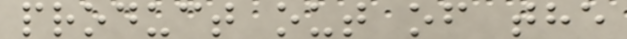product out of the
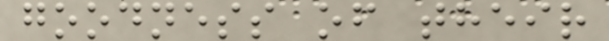goodness of their
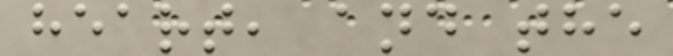heart, and the
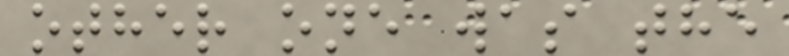other one was the
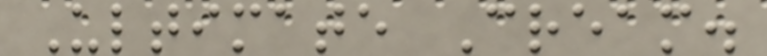Ultimate Cream.
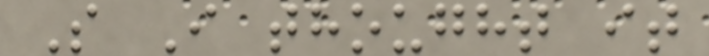S I thought it
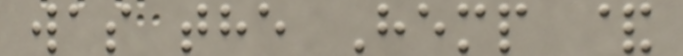was the Hemp &
